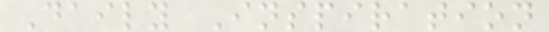Daily Inspiration
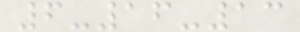6-16-13
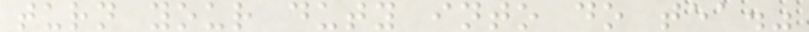turn your duty into do tea."
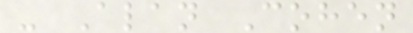- Alan Cohen
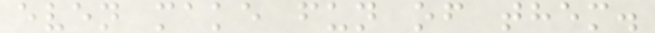even make fun of them.
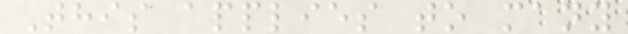This applies to many
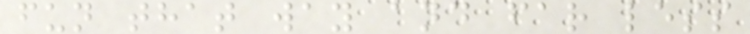fun that way and far less
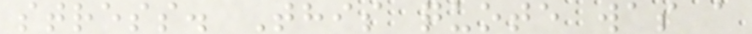stress. This quote was a
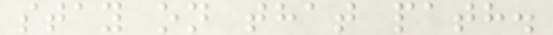stay on that path.
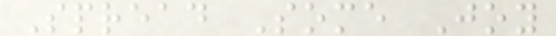Spread Some Joy
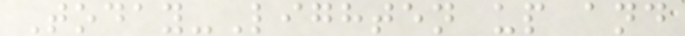Today-Lighten up and
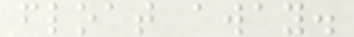float away.
